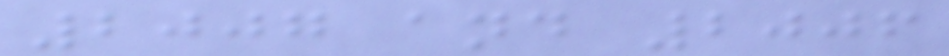2007 and 2006
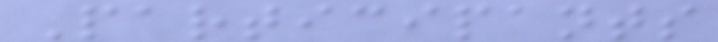Participants
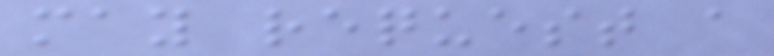may request a
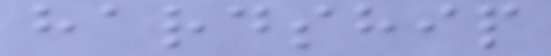hardship
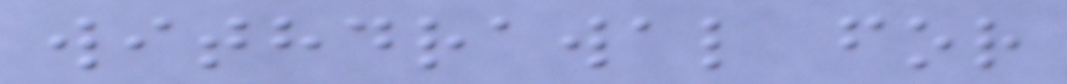withdrawal for
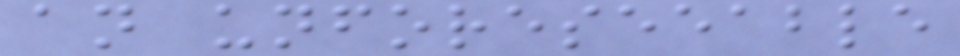an unforeseeable
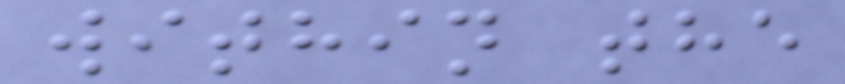within the
